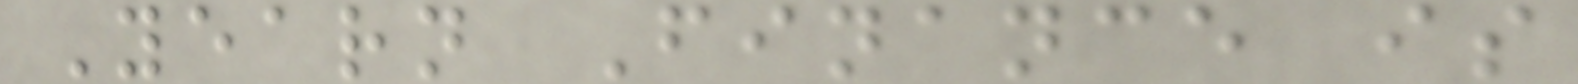Yearn Finance is
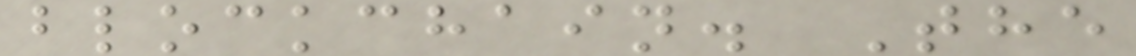blockchain. The
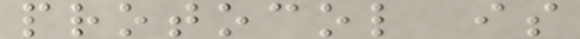protocol is
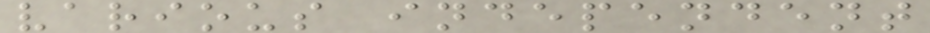various independent
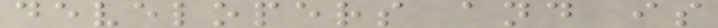developers and is
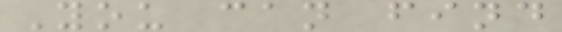You can find
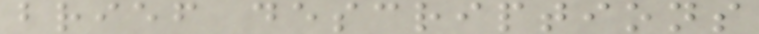brief descriptions
